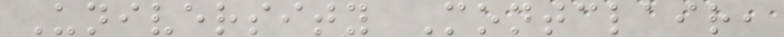University Montclair,
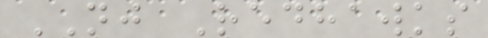NJ Redhawks
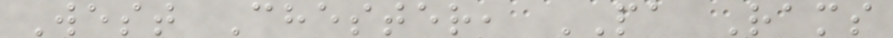West Chester, PA Rams
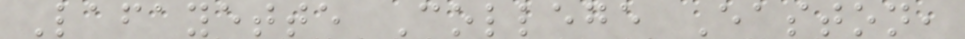Lafayette College Easton,
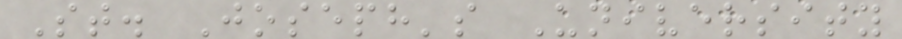St. Joseph's University
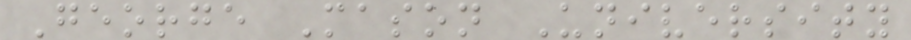George Mason University
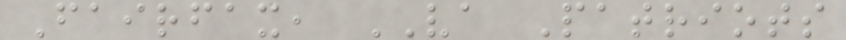Fairfax, VA Patriots
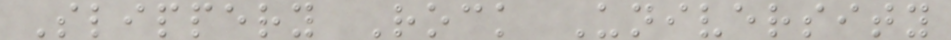Slippery Rock University
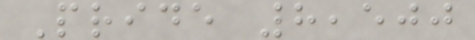Pride 8,500
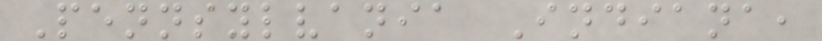Pennsylvania Indiana,
